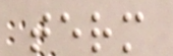term
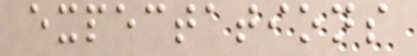expectations
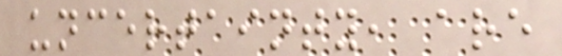uncertainty, are
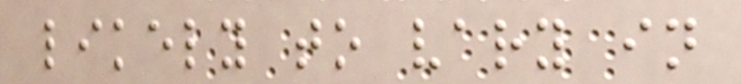likely to vary in
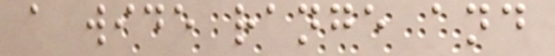a wide range and
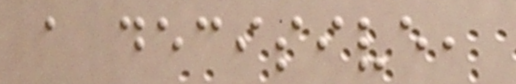a decisive,
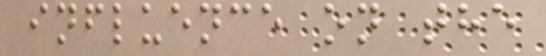influence on the
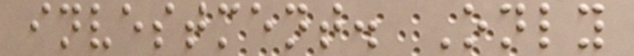investment. Only
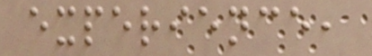experience,
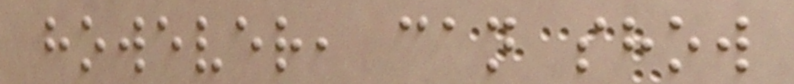however, can show
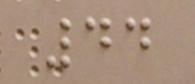44
